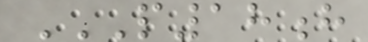P18H
